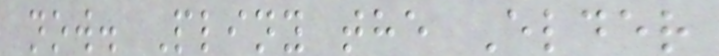now. Pliny the Elder
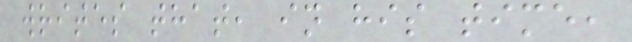writes that, in his time,
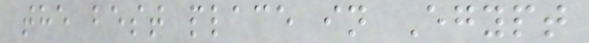the best place in Egypt
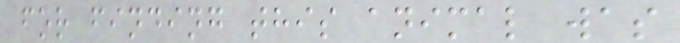for finding this animal was
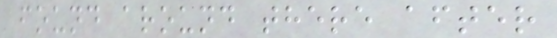found around there after
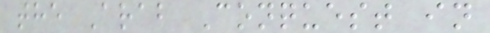the Arab Conquest in
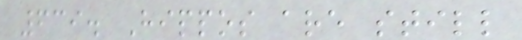639. Hippos are still
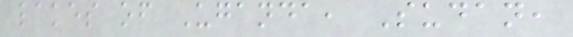lakes of Uganda, Sudan,
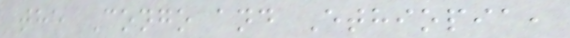the Congo and Ethiopia,
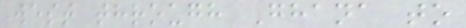west through Ghana to
